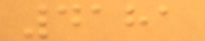4181
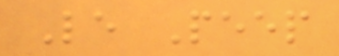Le Peep
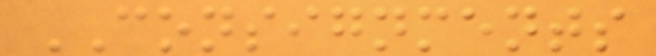CONSIGNMENTS
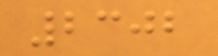2302
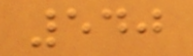540
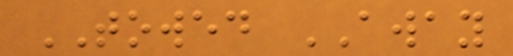TOWED AWAY
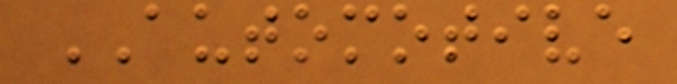AUTOMOTIVE
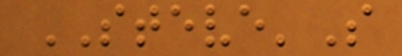STEVE'S
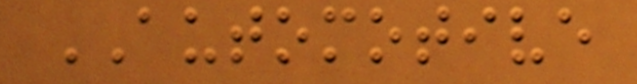AUTOMOTIVE
